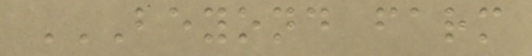BEYOND FARM
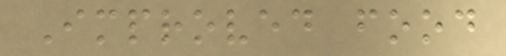Improved food
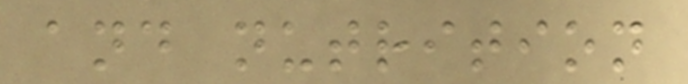and nutrition
